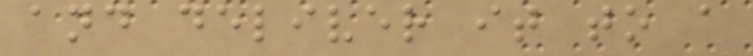and deliver it to a
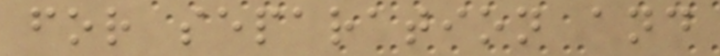for separation and
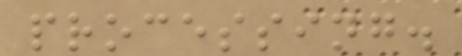processing.
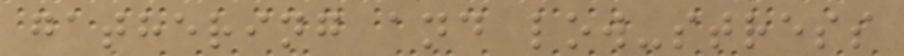gathering and low-stress
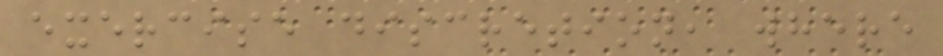exercise discretion, where
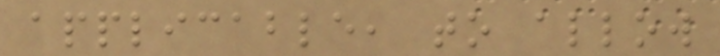applicable, to allow
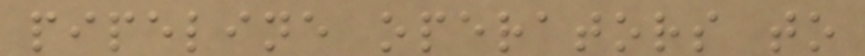pipeline operators to
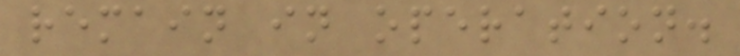remain in operation.
